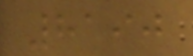8190
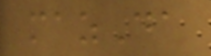mazDa
